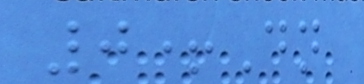0+Dn
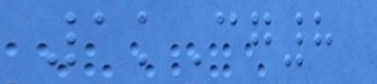1kCg8
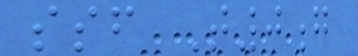ssf T0g
